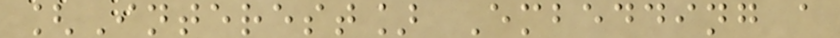[Interest] Embedding a
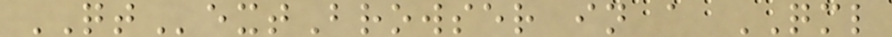QTextBrowser in a QML
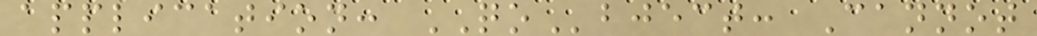application: QObject: Cannot
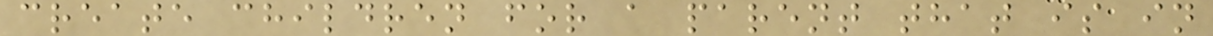create children for a parent that is in
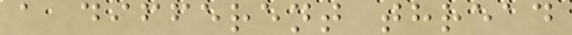a different thread
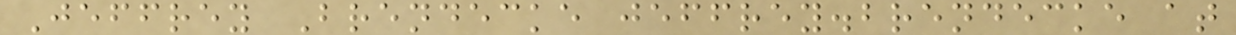Jeffrey Brendecke jeffrey.brendecke at
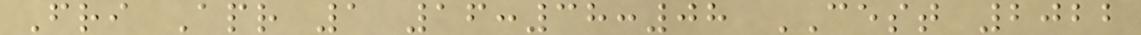Fri Apr 1 16:38:08 CEST 2022
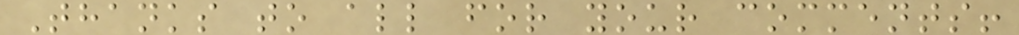Thanks to all for your comments!
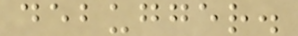debugger.
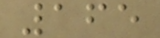165
